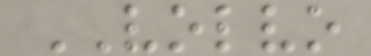VOLVO
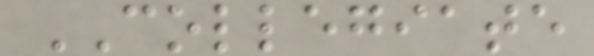COLLEGIATE
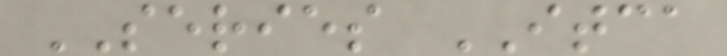SERIES ITCA
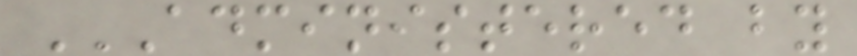ADMINISTERED BY
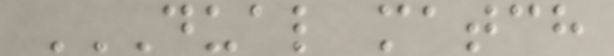DUAL MATCH
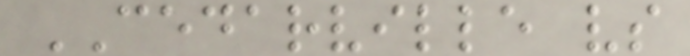CEDARVILLE vs
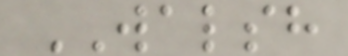WALSH
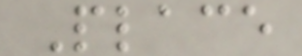Place
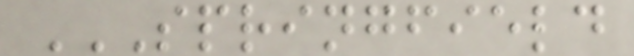SPRINGFIELD
